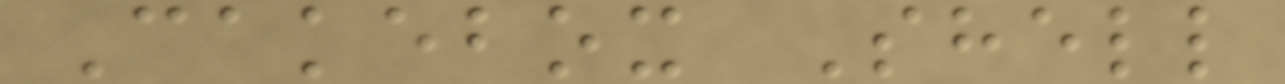Cakebox Shell
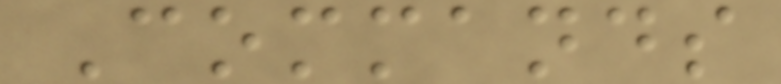Commands
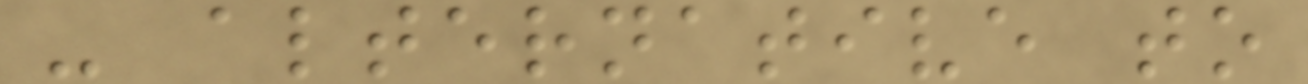- alternative to
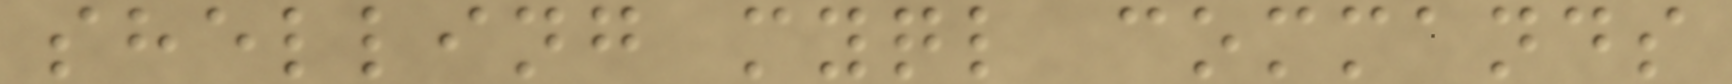shelling myql commands
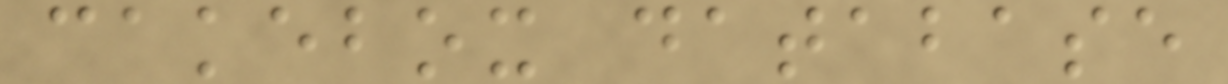cakebox database
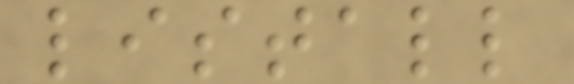listall
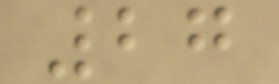27
